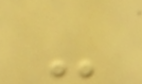-
